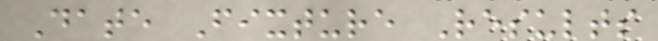Date Fixture Results
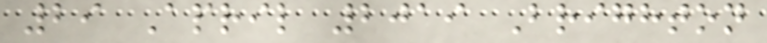29 April 2019 Brighton
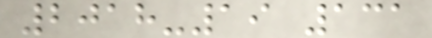2018-19 131
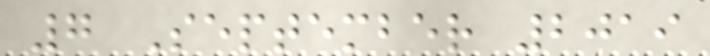7 September 2019
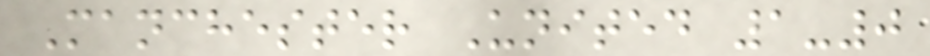Manchester United 1-0
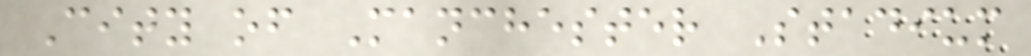City of Manchester Stadium
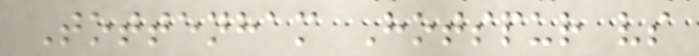Tottenham Hotspur vs
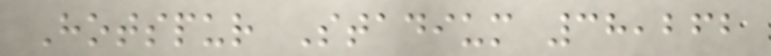Hotspur Stadium 38,262
